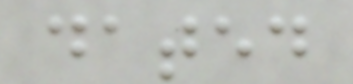dated
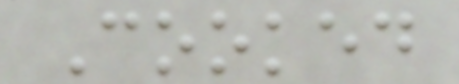Cooked
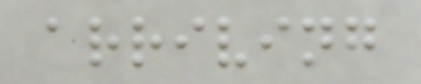arriving
